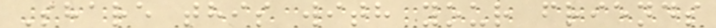Share this with your friends
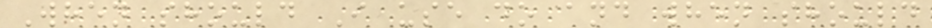When should I use do and when should
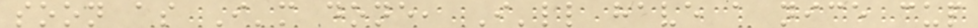soon as I'm done, I'll have a nice cup
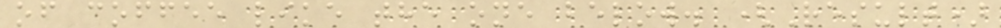of coffee like the one below. (Result)
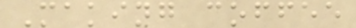Making coffee
